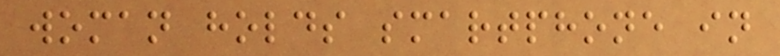woman holds smartphone in
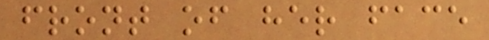front of her face
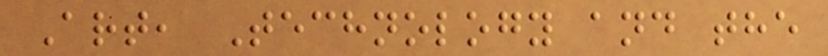Art, Technology and the
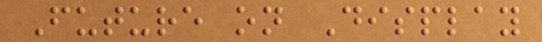Future on Display
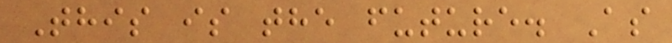This is the future. As
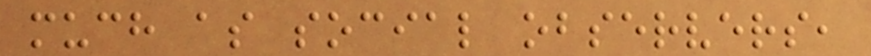much as social observers,
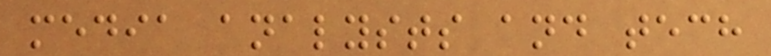media analysts and tech
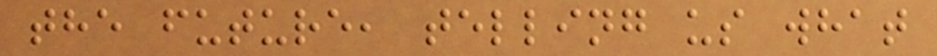the future, telling us what
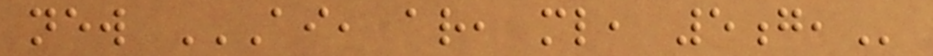new AI, AR, ML, 5G,
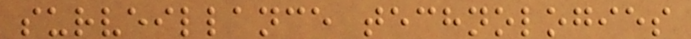surveillance technologies
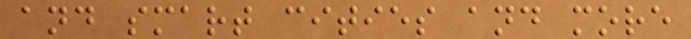and smart cities and more
